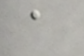a
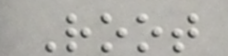Root
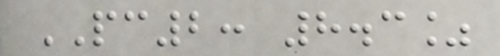PC2: 8.3%
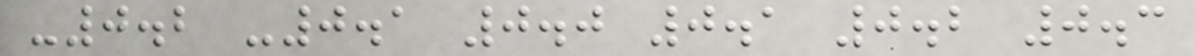-0.2 -0.1 0.0 0.1 0.2 0.3
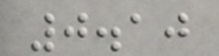0.10
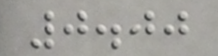0.00
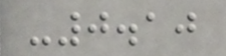-0.10
